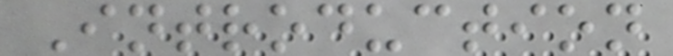Introduction
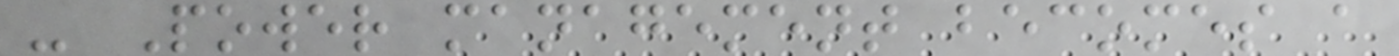- Power management becomes a
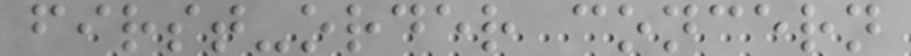first-order concern
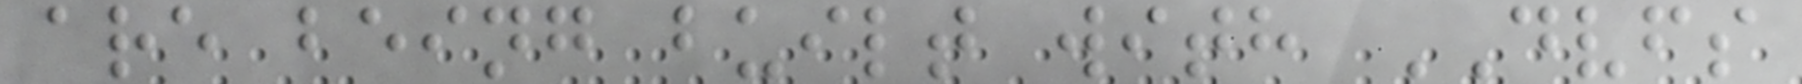are being built with DVFS
